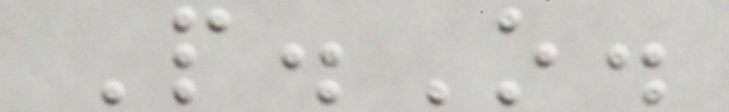P.O.
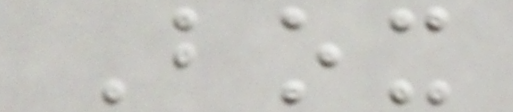Box
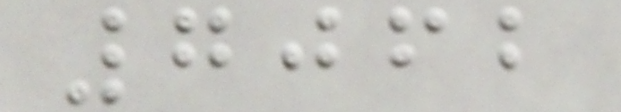7062
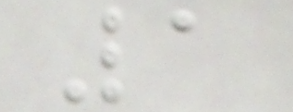1
